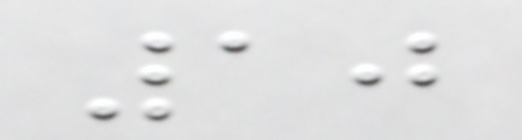10
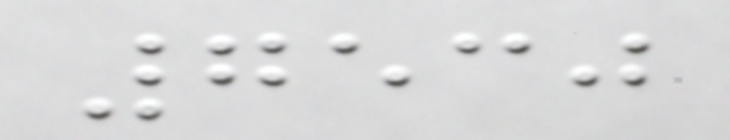7530
